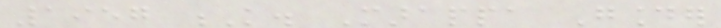1957 K. Marappa Gounder
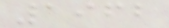1962
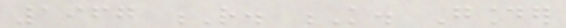1967 R. K. Gounder
